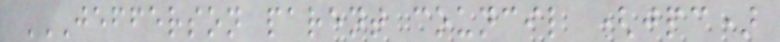JEFFERSON PARENT COUNCIL (JPC)
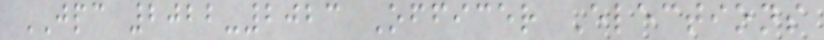JPC 2022-2023 Officer Elections
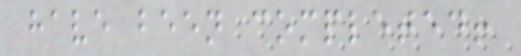have been completed!
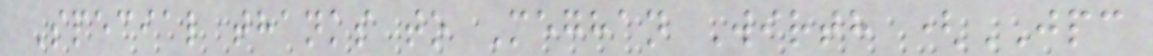Special thanks to Meghan Wirth (JPC
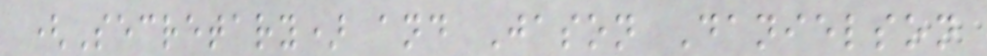(Secretary) and Jason Danielson
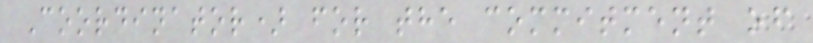Coordinator) for the commitment of
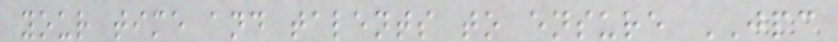your time and talents to ensure JPC
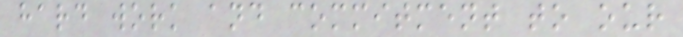hard work and commitment to our
